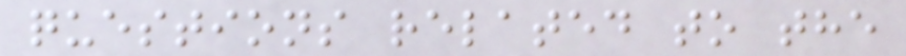questions related to the
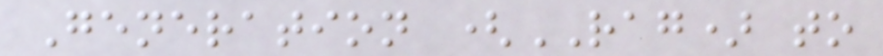Generation (RAG) to
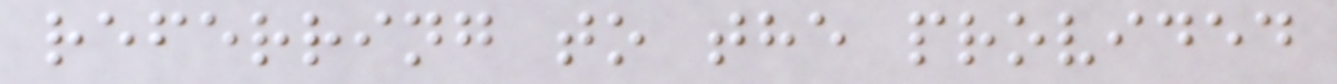referring to the provided
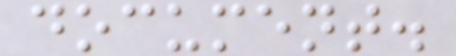document.
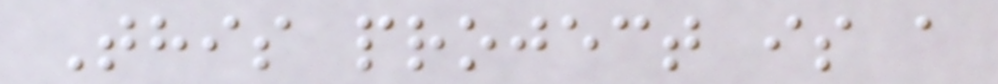This project is a
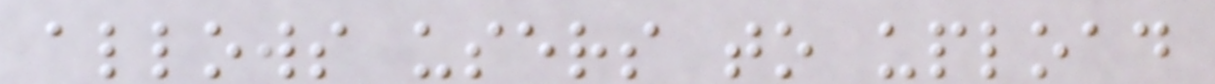allows users to upload
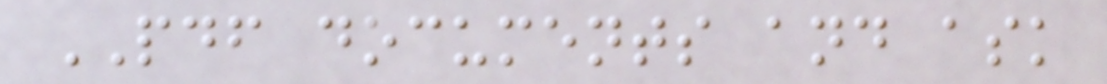PDF documents and ask
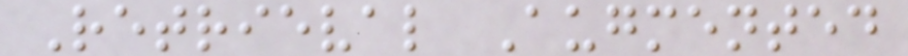Retrieval Augmented
